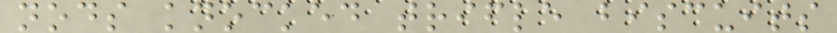nods knocked trifle biscuits
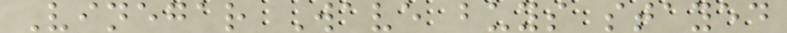Vinegar Wave buys stayed
